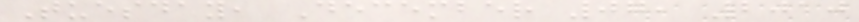Tuesday, December 07, 2010
